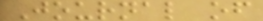Journal of
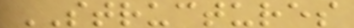STRUCTURES
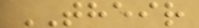THEIR
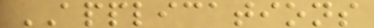APPLICATIONS
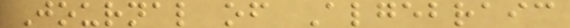Journal of Algebraic
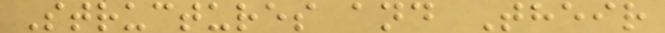Structures and Their
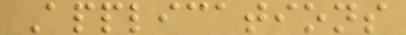Applications
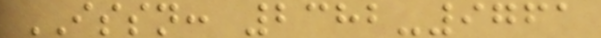ISSN: 2382-9761
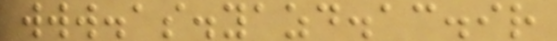www.as.yazd.ac.ir
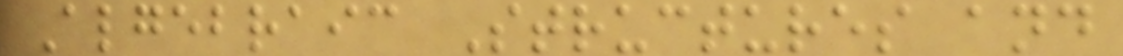Algebraic Structures and
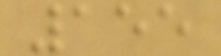155
